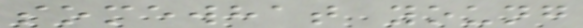somewhat young
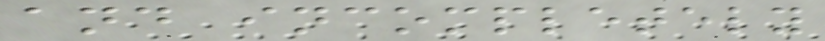and incompletely
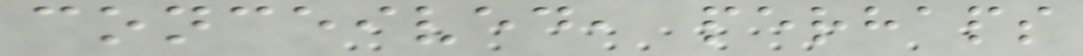conceived, perhaps
